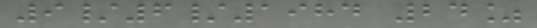9/6/1984 24%
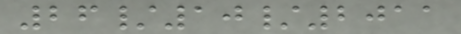26/10/2011
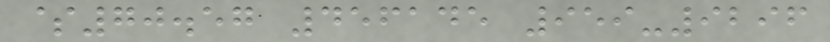$70.57 456145 959-9296
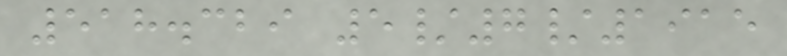518.329 5/7/1915
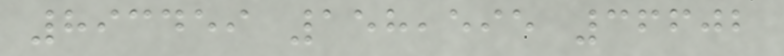893459 158,595 36602
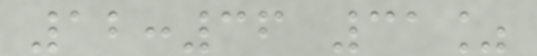12:36 31%
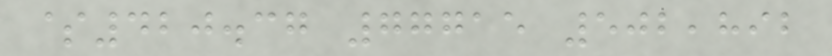$420.37 77715 502,892
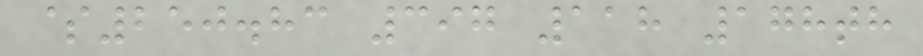$250.83 397 118 178th
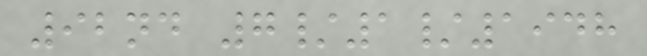92nd 7/1/1948
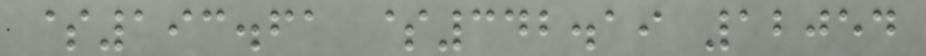$193.61 $342.19 12054
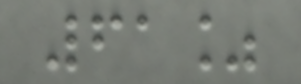61%
